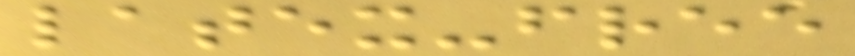latex-free
